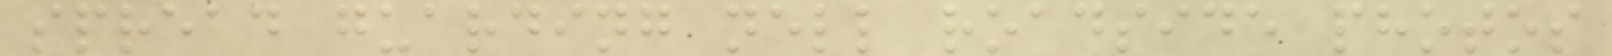spread guarding nell roadside photos
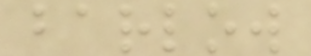barlow
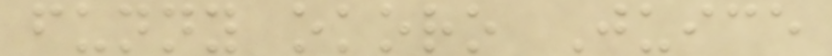funny okoro Juice
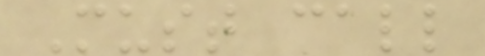Must call
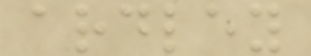ardley
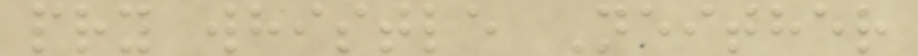pry whistle Neither
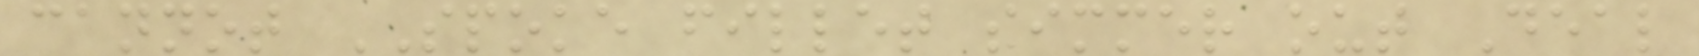cannot SPOKE fillet simmer out Deal
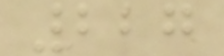227
